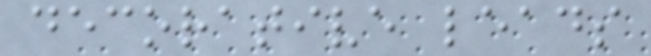decorative leads
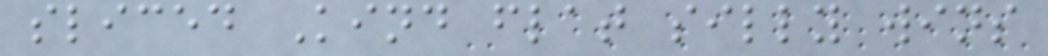sliced Kind flat silly wins
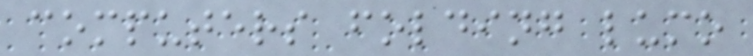computers folding lumo
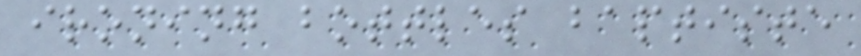ironing bottles baptiste
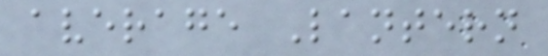average Lantern
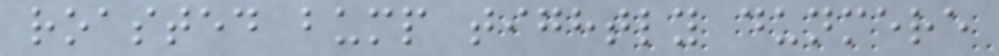roasted bump tightly dunmere
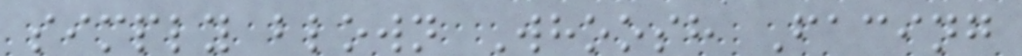simply blown Whoosh Facing
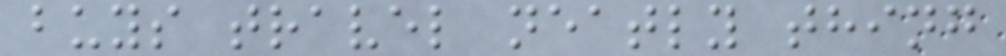buys travel neatly thing
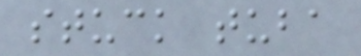stuck tuba
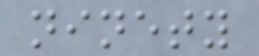ninety
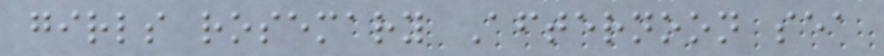girls rosemary Afternoon sea
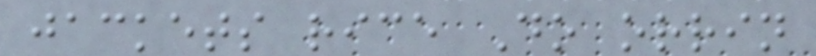jackets rice Do orrin
